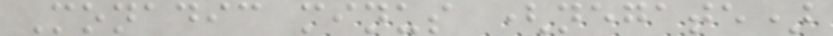Monadic minus (negate)
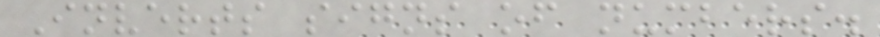Inverts signs of numbers.
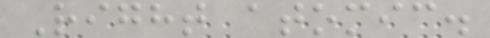Right atomic.
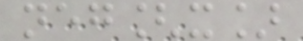neg[x]
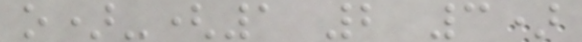o)-(1 2 3)
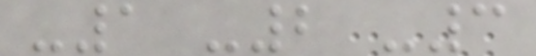-1 -2 -3
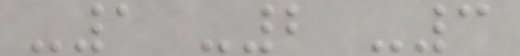-1 -2 -3
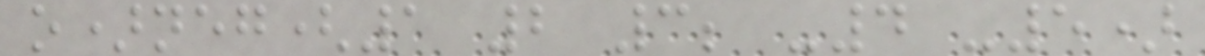o)neg(1 2 3; -4 -5)
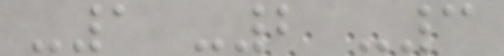-1 -2 -3
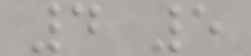4 5
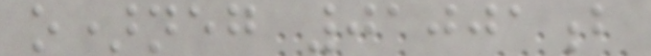o)neg 01001b
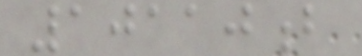10110b
